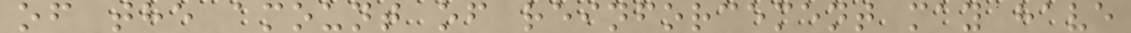of the amount of reinforcement may have
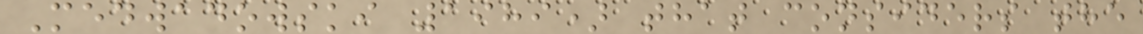Medwadowski 1989) that considers the
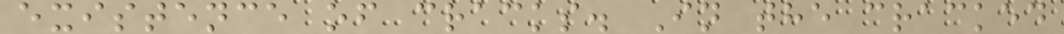existence of cracks. In the cracked
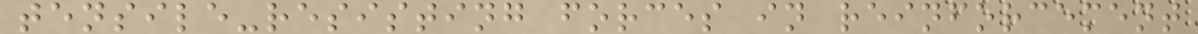tensile-resisting forces in reinforcement
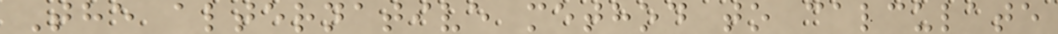The alternative method to calculate
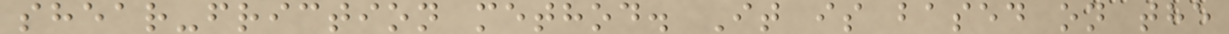shear-friction method. It is based on the
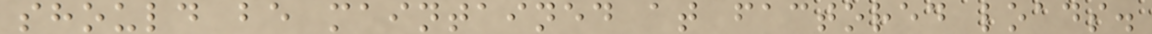should be maintained at factored loads.
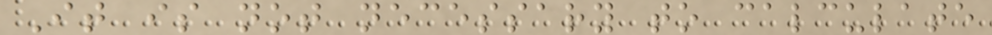It is not necessary to calculate
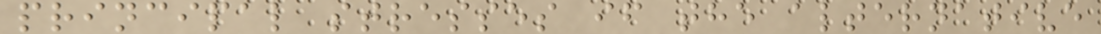principal stresses if the alternative
